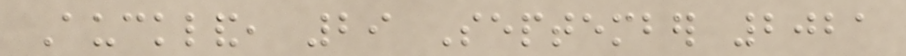Auckland, 29 September 2021
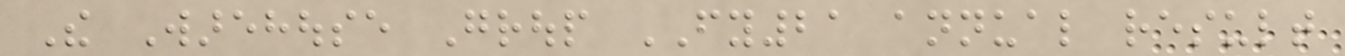The Warehouse Group FY21 annual result
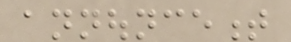announcement
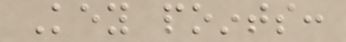Key points:
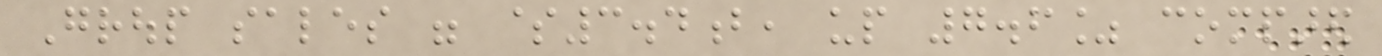Group sales were $3.4b, up 7.6% compared
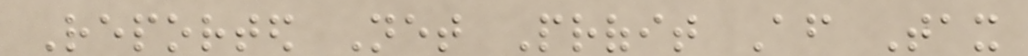Reported Net Profit After Tax
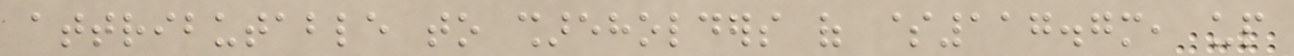attributable to shareholders of $117.7m, up
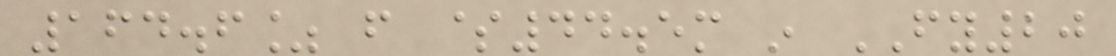164.6% from $44.5m in FY20
